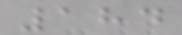184
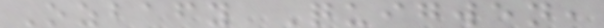Ozbafy Quigwen,
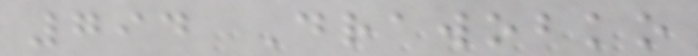794 Drawobko
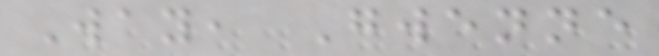Way, Gwenne
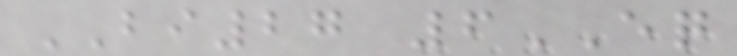BI27 6EQ
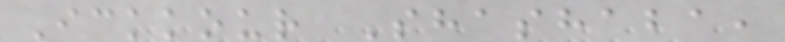Ickkour Shashaba,
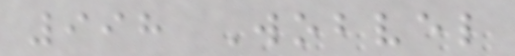998 Wobvel
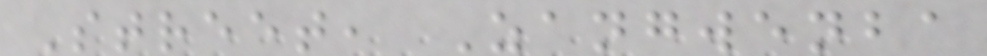Street, Zangwenba
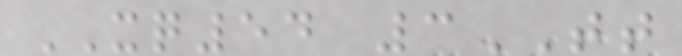XQ54 3TT
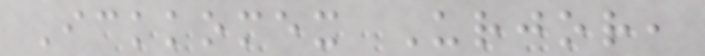Ickkomex Urjor,
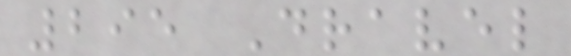295 Dravel
